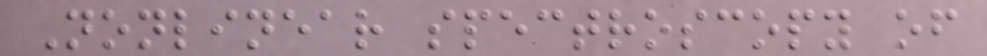Nonlinear spectroscopy of
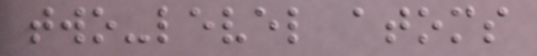two-level atoms
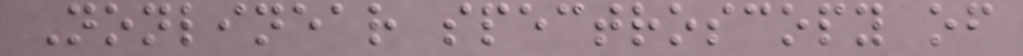Nonlinear spectroscopy of
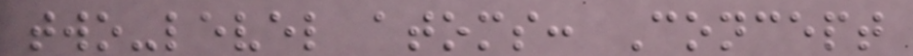two-level atoms: Concept
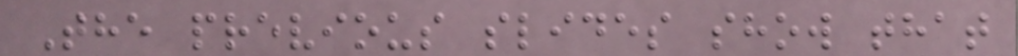The previous slides show that
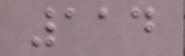114
